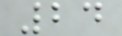24
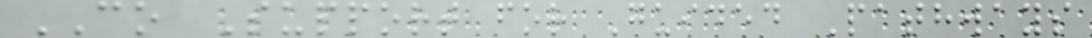CO Support for Guided Pathways
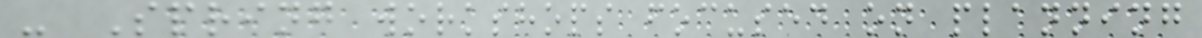- Spring workshops focused on planning
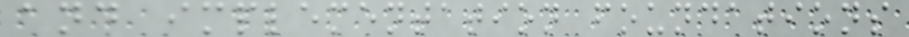and implementation foundations
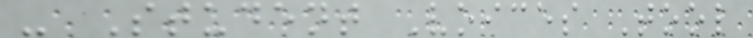- Student Voices Tool
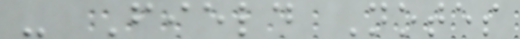- Field Notes
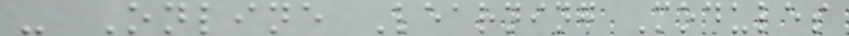- Online Learning Modules
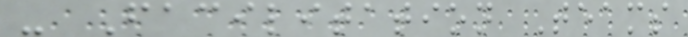- Facilitation Teams
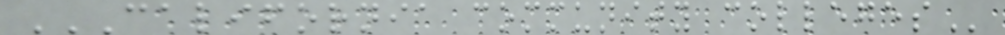CALIFORNIA COMMUNITY COLLEGES
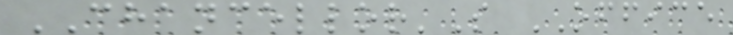CHANCELLOR'S OFFICE
